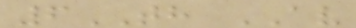6TH AV
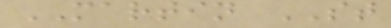MARTIN ST
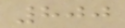800
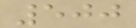500
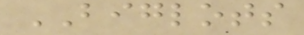BIGLOTS
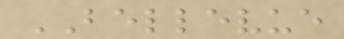BELLEVUE
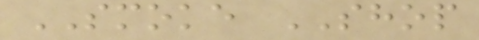SMOKE SHOP
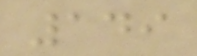149
